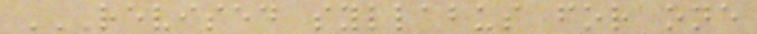REVISED SYLLABUS FOR ONE
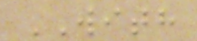WITH
